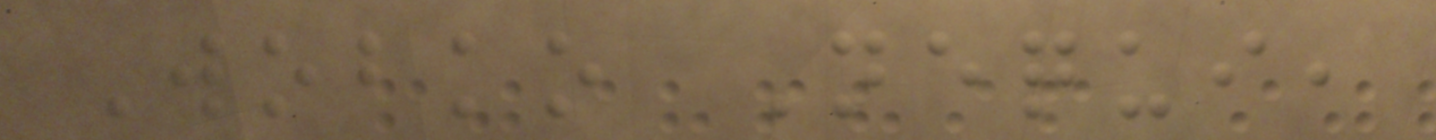Wobko Nequi,
